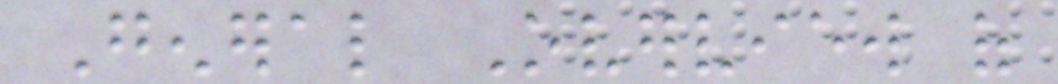General Overview of
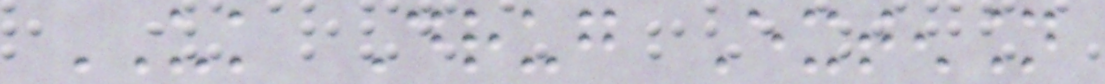UK Drug Extension
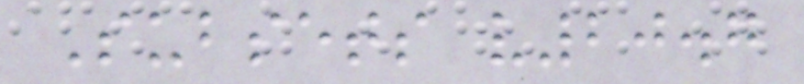Subsets v20.7
